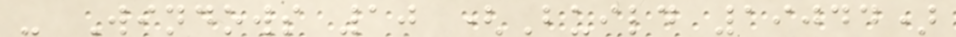- Windows 10 (Build 19044)
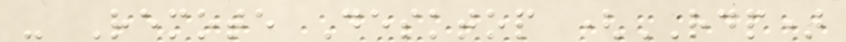- Remote Desktop (RDP)
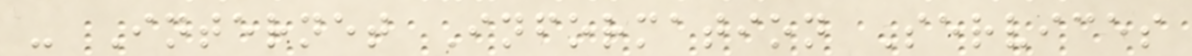- Internet Information Services
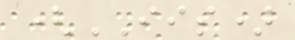(IIS)
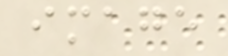image
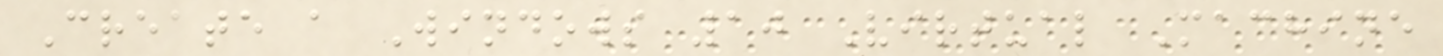Create a Windows 10 Virtual Machine
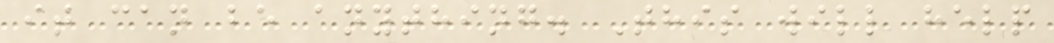it can be anything. This will help
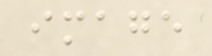image
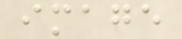image
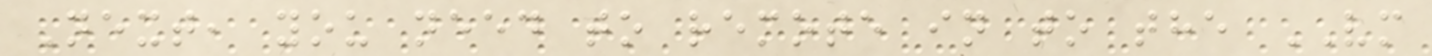Next, you need to remote in to the VM
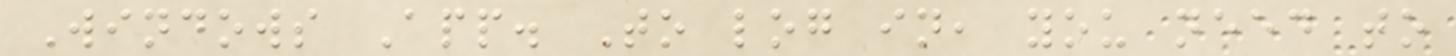Windows App. To log in, you need to
